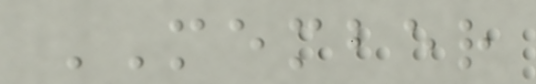MEMBER
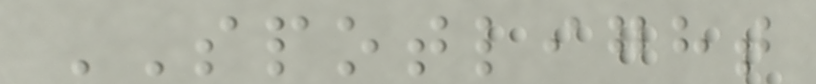SPOTLIGHT
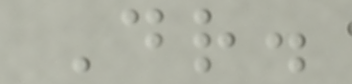Dr.
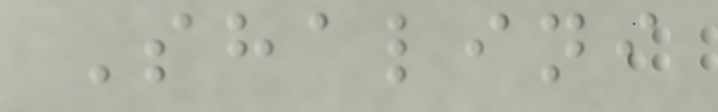Shalini
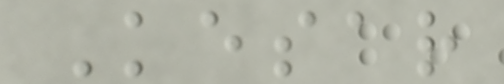Kesar
